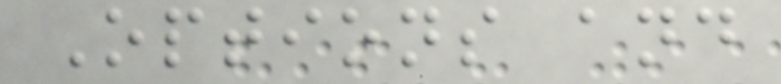Options and
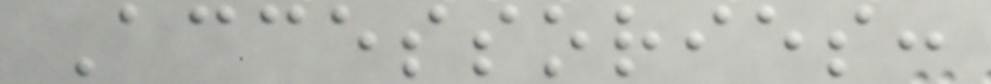Accessories:
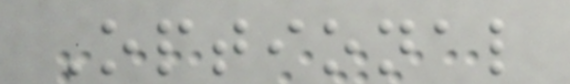Optional
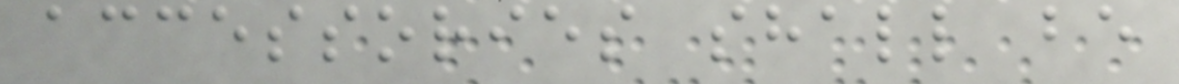accessories shall be
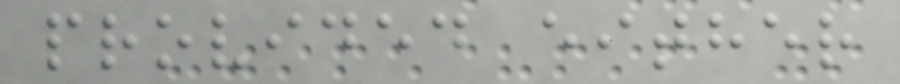provided either
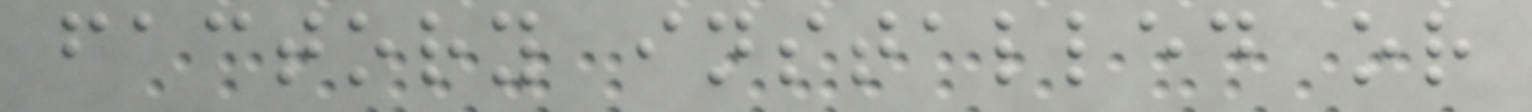factory installed or
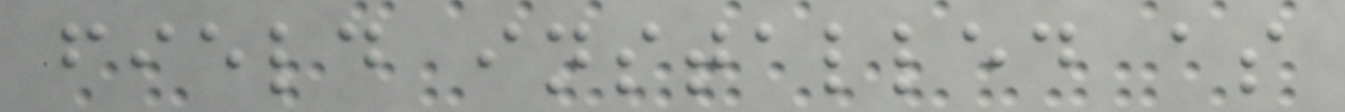field installed as
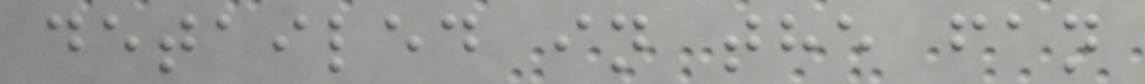detailed in the fan
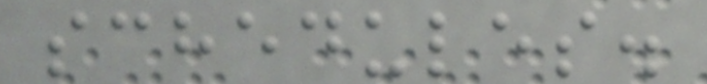schedules.
